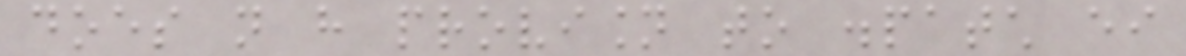does not have provision to dispatch either
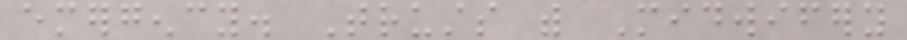emergency. Trusts with Midwifery
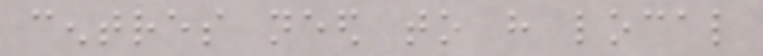centres need to have local
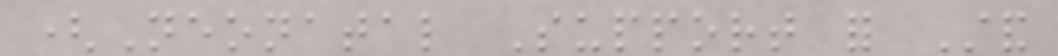(Neonatal Support for Stand
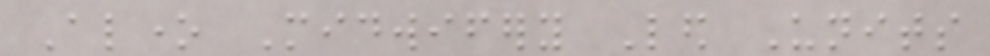Alone Midwifery Led Units
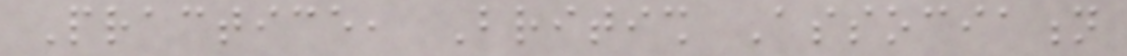Practice, British Association
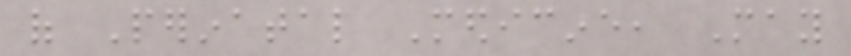of Perinatal Medicine, May
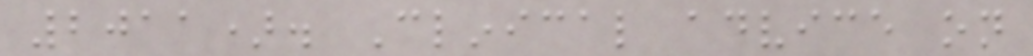2011). Clinical advice on
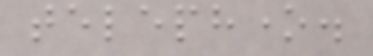telephone.
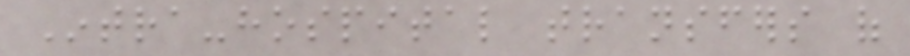Intra-hospital transfers of
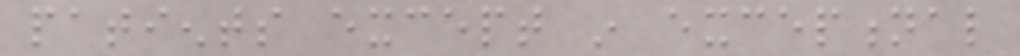patients except in exceptional
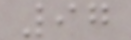97
